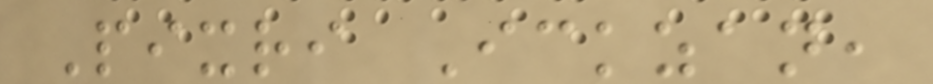Pixri Ickzan,
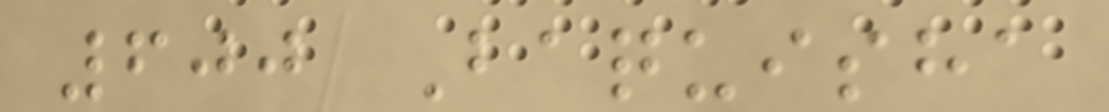600 Baquisha
